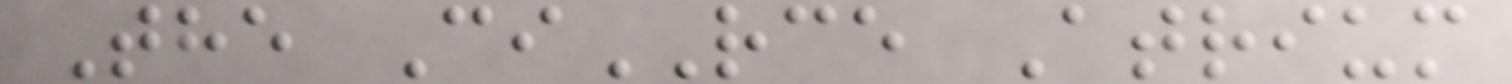The CiRCE Atrium
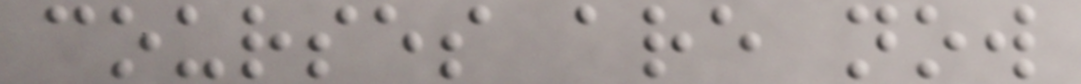courses are now
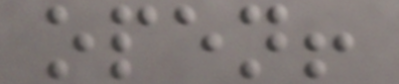open!
